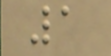1
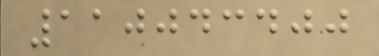110043400
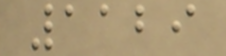1129
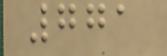771
